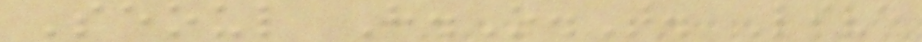Seoul H.O.T. Live
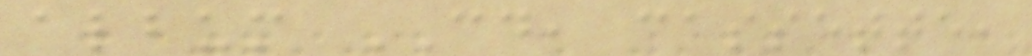album CD, cassette,
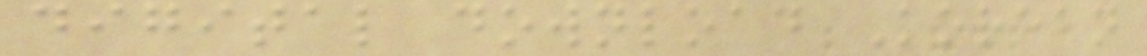digital download Korean
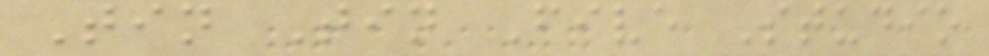Tin Tin Five Studio
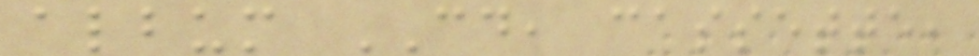album CD, cassette,
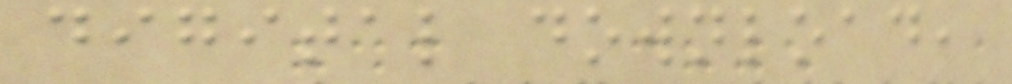digital download,
